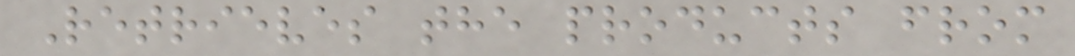Retrieves the products from
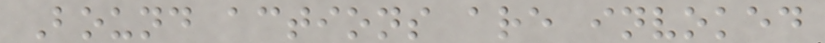Bound actions are invoked
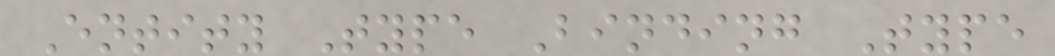Entity Type Binding Type
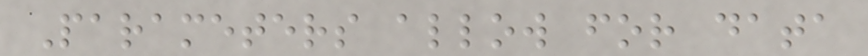Parameters allow for data
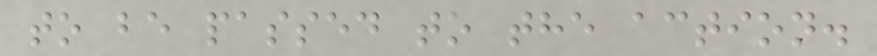to be passed to the action.
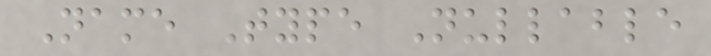Name Type Nullable
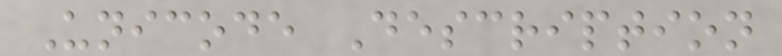Unicode Description
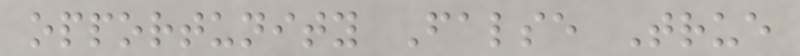opportunity False True
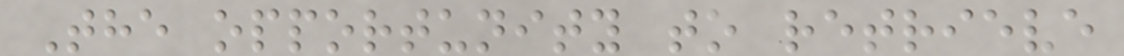The opportunity to retrieve
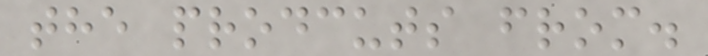the prodcuts from.
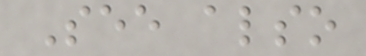See also
